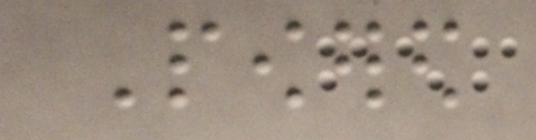Powered
